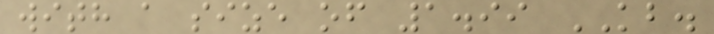with a size of 1.99 KB.
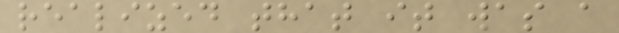realized that it was a
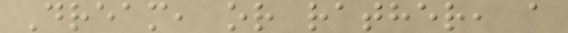Dream, or rather, a
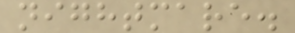nightmare.
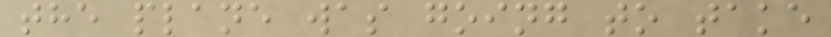the plane was going to take
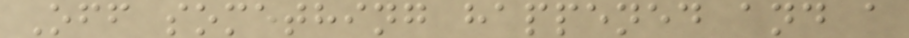Off something happened and a
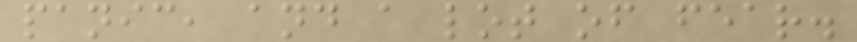panic, and a lot of fear.
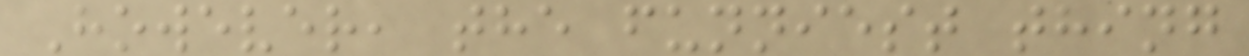However, the funniest thing
